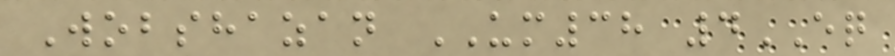Wobshazan UM38 4EQ
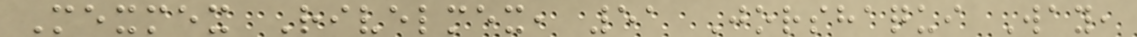Mexmex Rivelmex, 51 Jorshaqui Way,
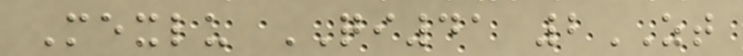Mexlu QI41 2ZT
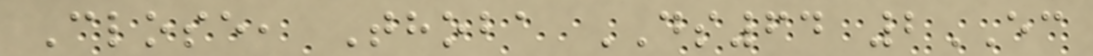Close, Thoba DS64 2EC
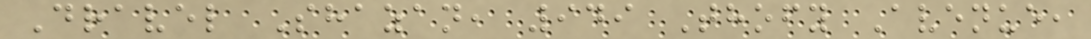Dravel Shazan, 949 Thofy Avenue,
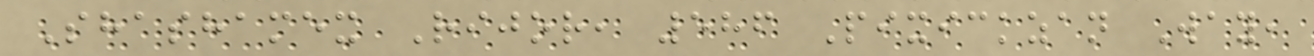Shashamex Rijor, 586 Pixickzan Way,
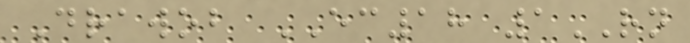Drawob EC18 1RN
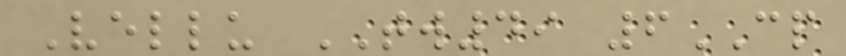Vellu TW49 6CP
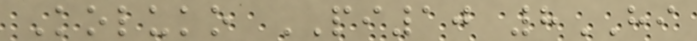Koluko PI10 8HI
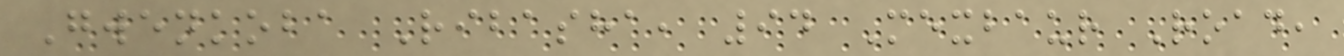Gwenkoba Ribasha, 94 Mexbaur Road,
